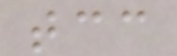tcc
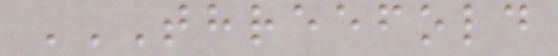THREEFOLD
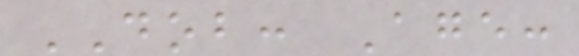DOB: Age:
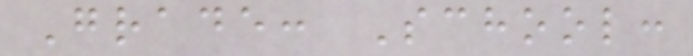Grade: School:
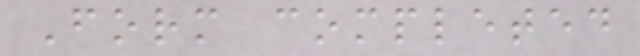Form completed
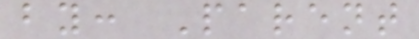by: Parent
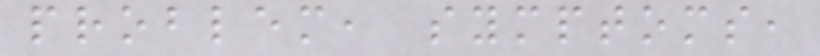problem, symptoms,
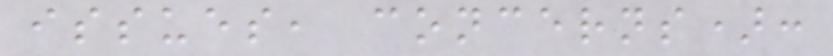issues, concerns):
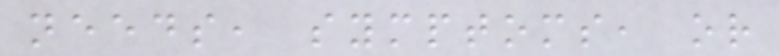needs, symptoms, or
